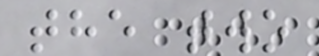the two
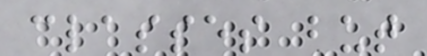classes but
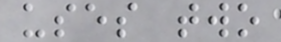uses two
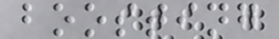boosting
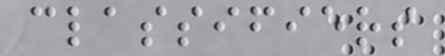classifiers
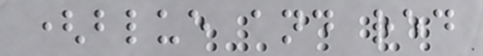(blue and red
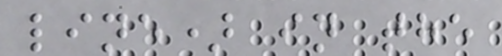line) in the
